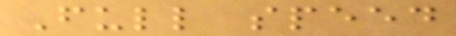Full speed
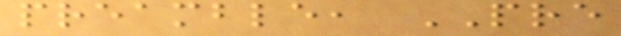preamble, PRE
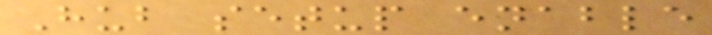Hub setup enable
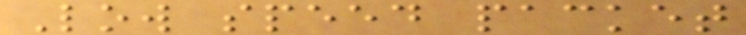Low speed packet
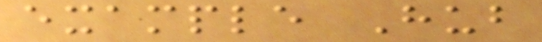example Hub
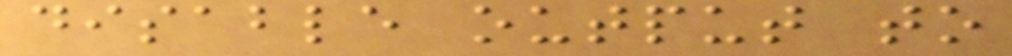disable output to
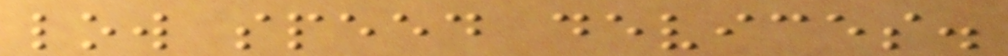low speed devices.
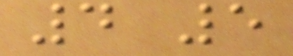4 5
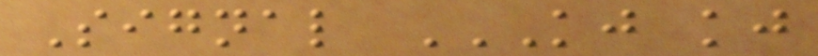Signal KJ KJ
